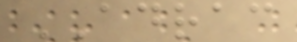ADRAC
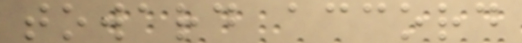toward accord
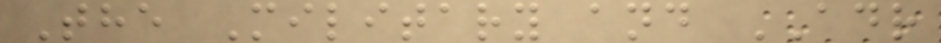The Military and ADR
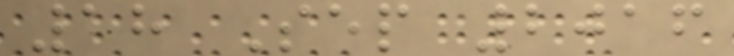18 Sep 2016
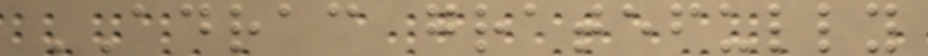ADRAC gratefully
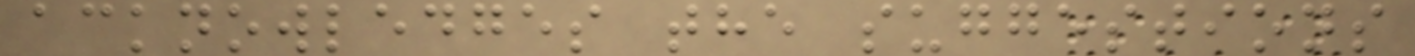acknowledges the suggestions
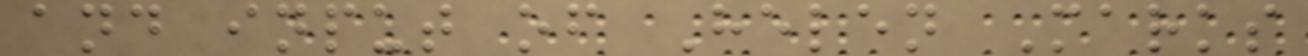and input of Helen Marks
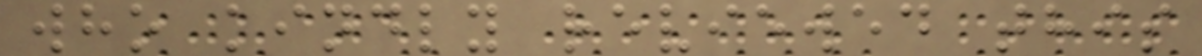who kindly reviewed this
